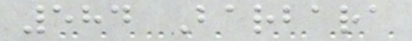584 Barbara
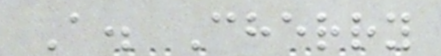A. Cherry
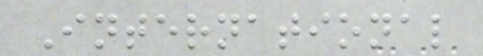International
